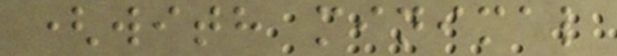(with minimal
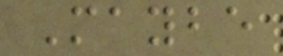Maybe
